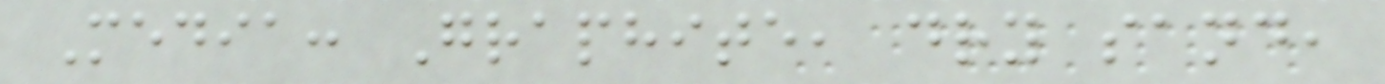Media: Graphite, dry sand,
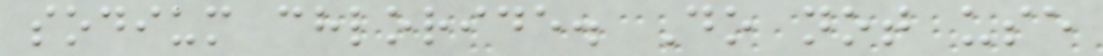sodium chloride. Do not use
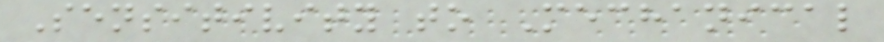Sensitivity to Mechanical
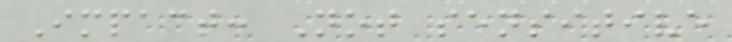Impact: Not sensitive
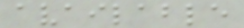available
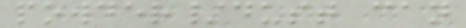powder/dust can
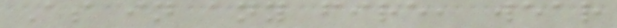As in any fire, wear
